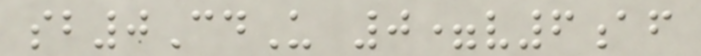sb0CdU 0=v6af
